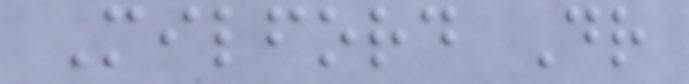Milford Dr
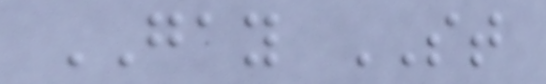GAY ST
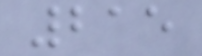215
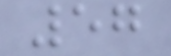57
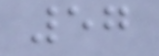57
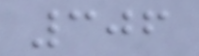306
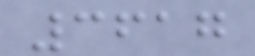3617
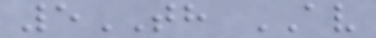5TH AV
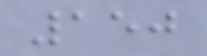150
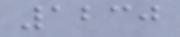1230
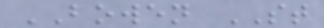BOWEN ST
